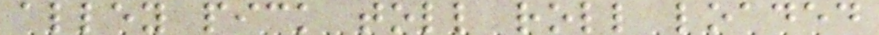alley pick toll roll loaded
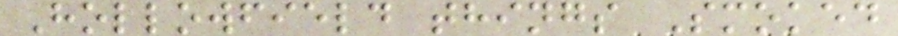Hollowfield things Smoked
